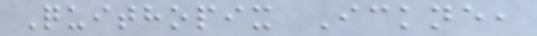Quithopix Ickne,
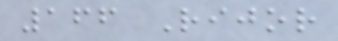166 Rijor
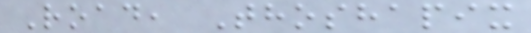Road, Thoshapix
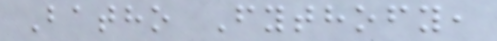Batho Fythofy,
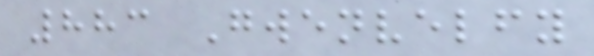883 Gwenvelfy
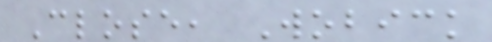Close, Wobick
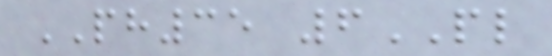PH35 6PL
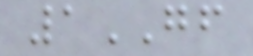1GF
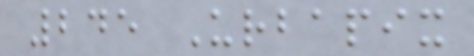245 Urbapix
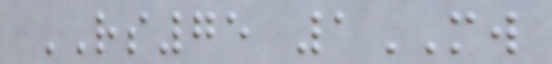RS75 1MW
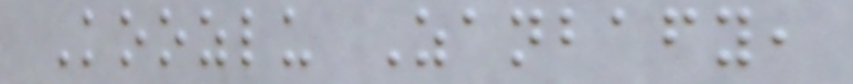Koozlu Zanbafy,
